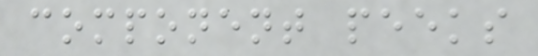component peeks
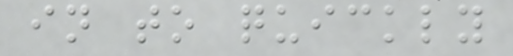in to quickly
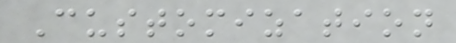Customization
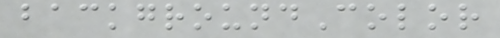backgroundColor
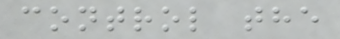control the
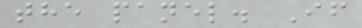the panel. If
